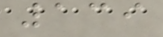139
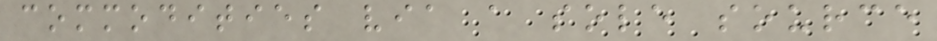commodities via a sole source
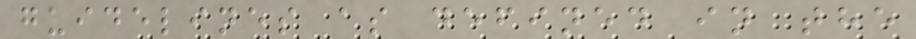guidelines as defined in the
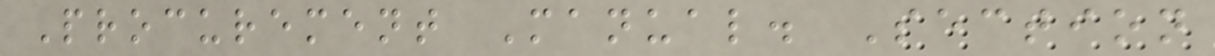Procurement Manual. Section
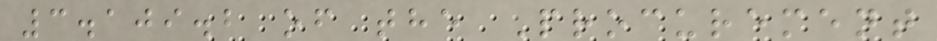3.109.2 of the Procurement
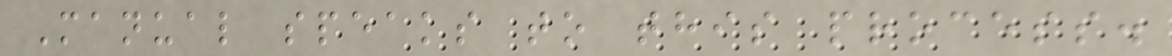Manual speaks to this process.
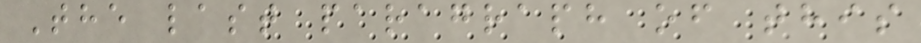The last paragraph of this
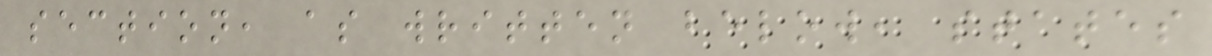section, as written below, states
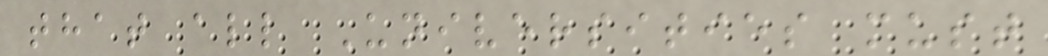that all Universities must
